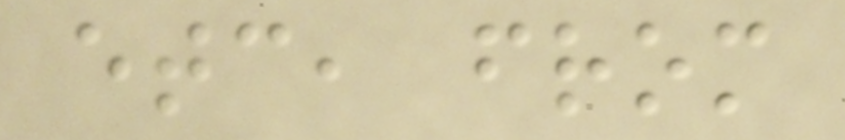etc, from
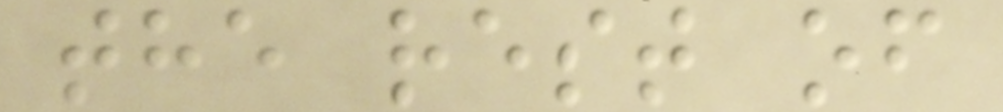the rest of
